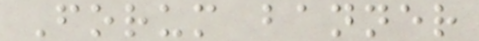Forum banner
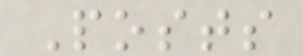Posts
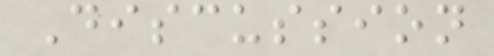Discussion
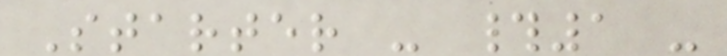Starter - #1 -
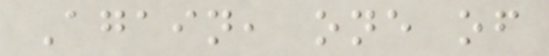Again, one of
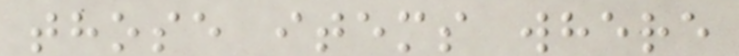those items where
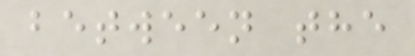between the
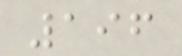196
